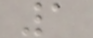1
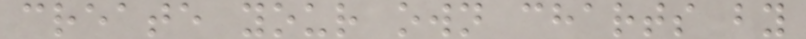create your own charts by
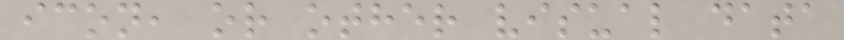icon, or other visual data
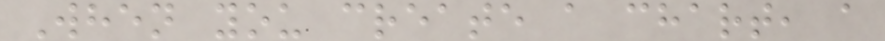When you create a chart, a
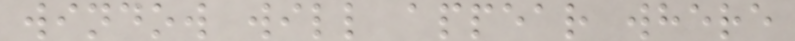window will appear where
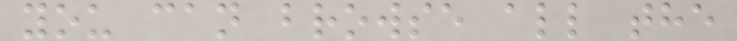you can browse all the
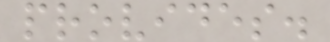provides.
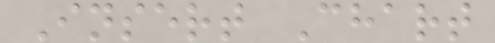Insert Chart
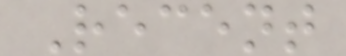Recent
